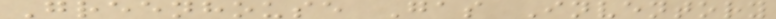Greenhouse Gas Inventory
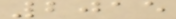2015
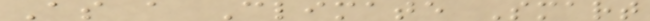As a Climate Smart
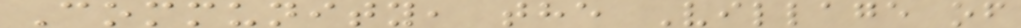Community, the Village of
